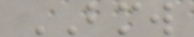BMW
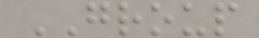GROUP
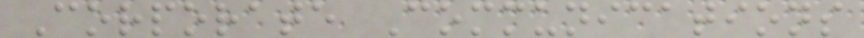Corporate Communications
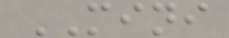MINI
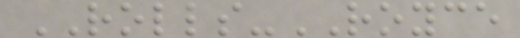ROLLS-ROYCE
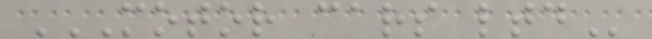MOTOR CARS LTD
